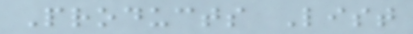Products List
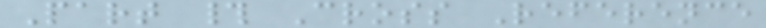Part # Cross Reference
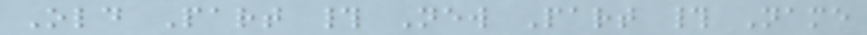Old Part # New Part # Name
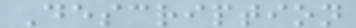Description
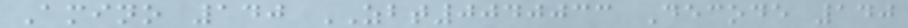Amino 140 ZBT0040033 Decode 140
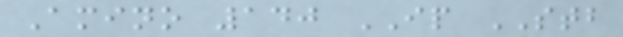Amino 140 IP STB
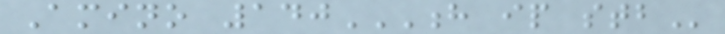Amino 140H IP STB
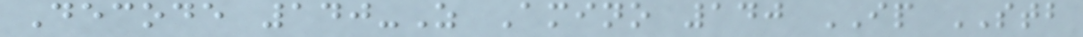Decode 140-Z Amino 140 IP STB
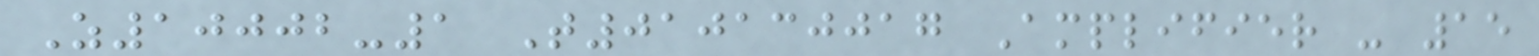Z10002-1 T010130017 Amplifier - 15
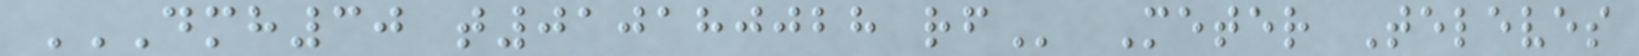DMH30 T010180028 RF Meter Televes
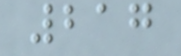217
